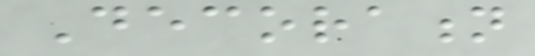Decoration
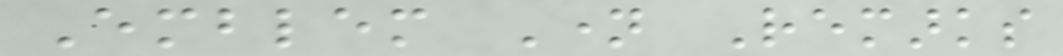Emblem Name Remarks
